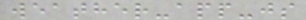weather-app-js
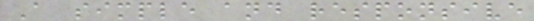A simple and responsive
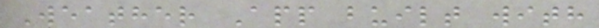Weather App built with
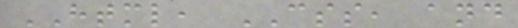HTML, CSS, and
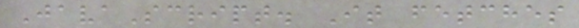JavaScript. It fetches
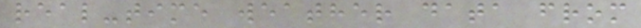real-time weather data from
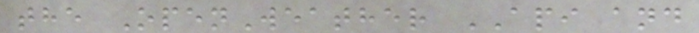the OpenWeather API and
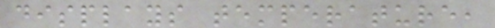displays temperature,
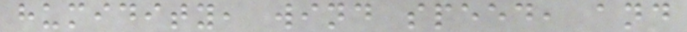humidity, wind speed, and
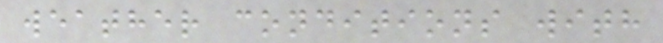weather conditions with
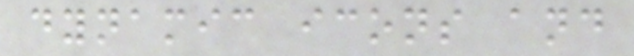dynamic icons and
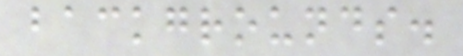backgrounds.
